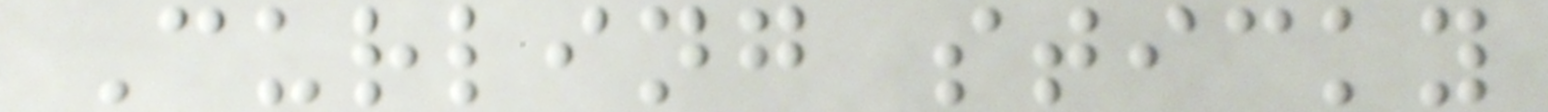Curling sticky
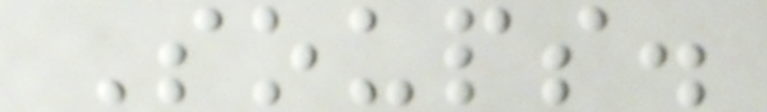Soups.
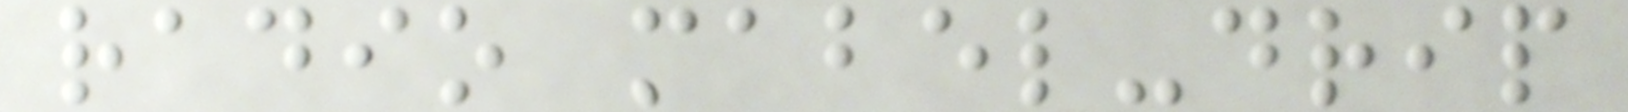radio mabel-drip
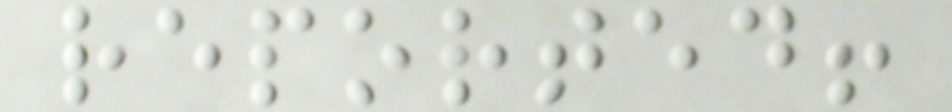reported!
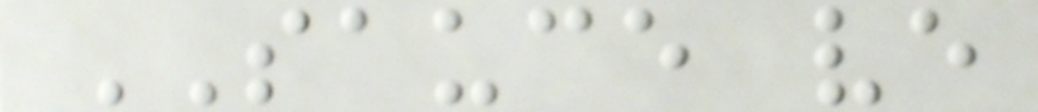SAUCE ve
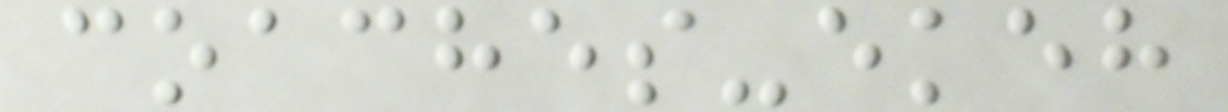coaches-ekeh
